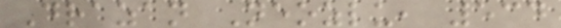Drazan Neozlu, 534
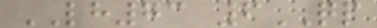LH73 6QP
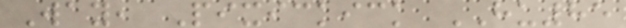Way, Pixickick HU85
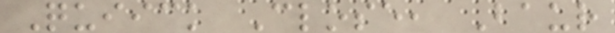Quiick Close, Baur
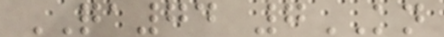QA74 7KN
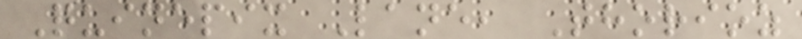Quinepix Lane, Thorioz
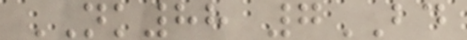NK88 7BD
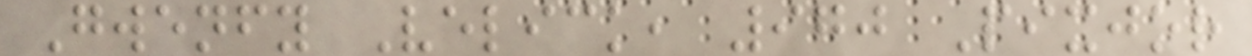Gwenfy Velick, 970 Pixjor
